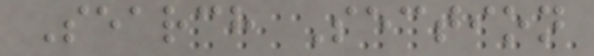Search Section
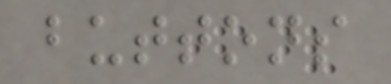buttons
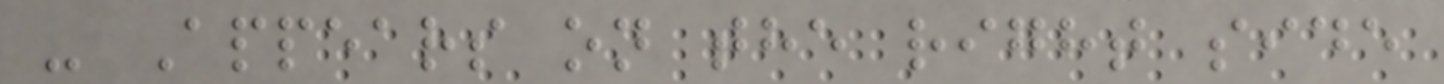- Appears on the right side
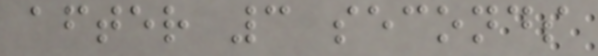after 3 seconds
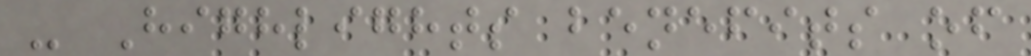- Highlights benefits of
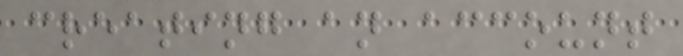creating an account
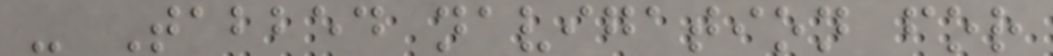- Tabbed navigation for
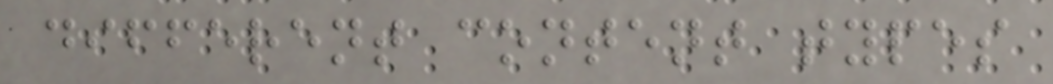different content types
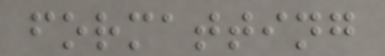formatting
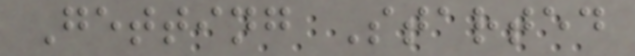Getting Started
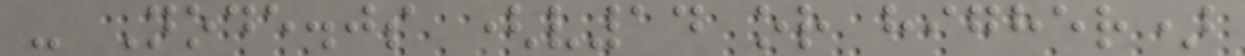- Node.js (v14 or higher)
